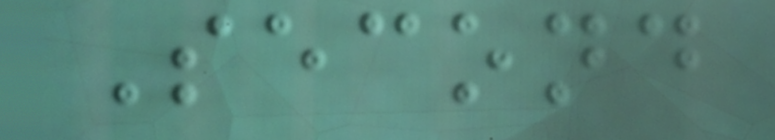Second
